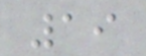19
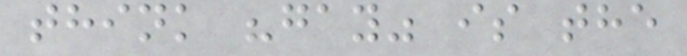think "gay" is the
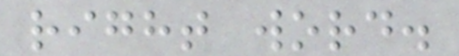right word.
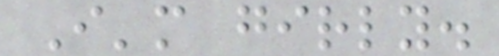I'm girly.
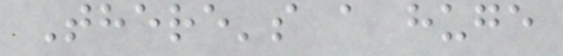There's a huge
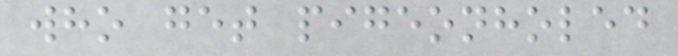who get pigeonholed
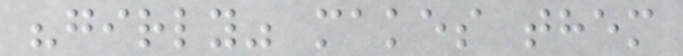"girly" makes them
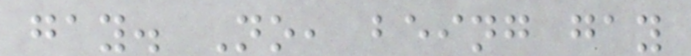gay. No, being gay
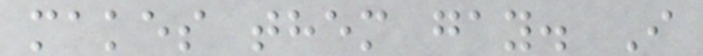makes them gay. I
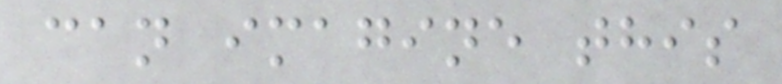can imagine this
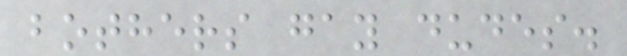bothers gay dudes.
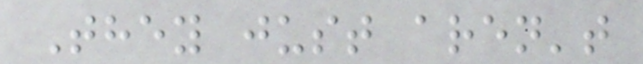They just aren't
